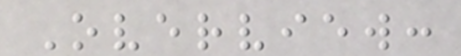Overview:
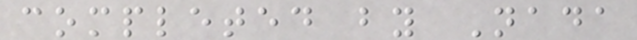completed by Nada
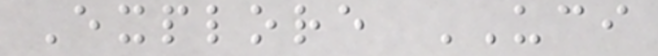Explore UCI
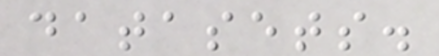datasets.
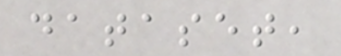dataset,
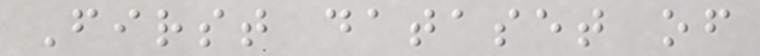First dataset of
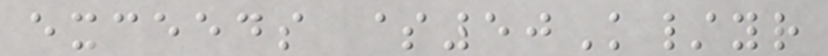exceeds $50K/yr
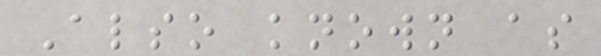Also known as
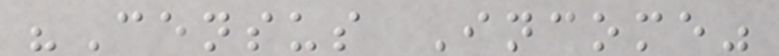"Census Income"
